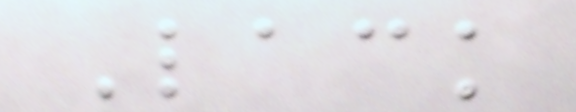Lack
